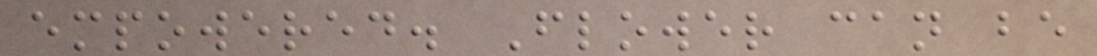empowered. Flower can be
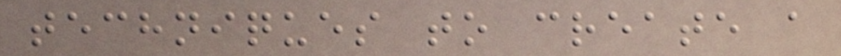techniques to create a
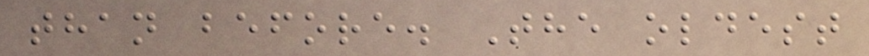than before. The oldest
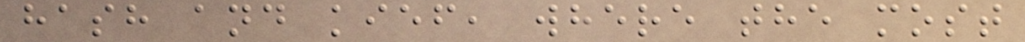hash and kief, where the most
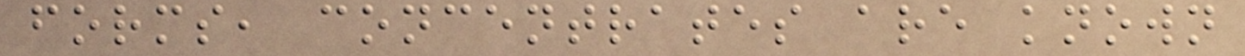forms, concentrates are known
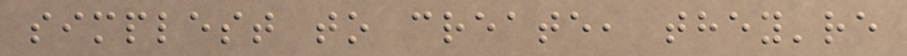simplest to create, they're
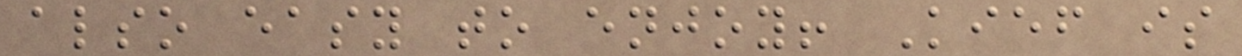also easy to enjoy! Kief is
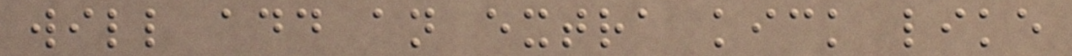will add an extra kick like
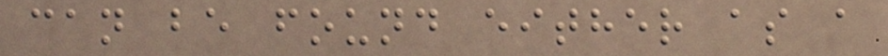can be found either as a
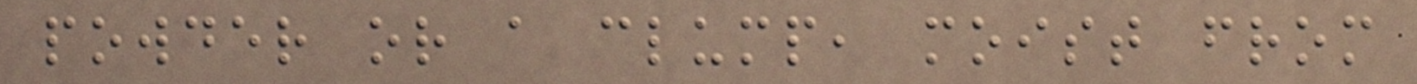powder or a clump, moist from
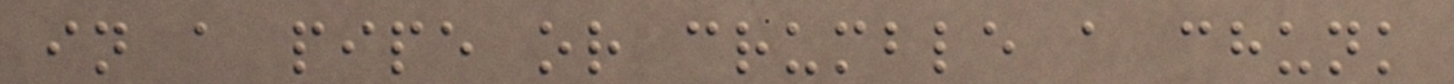in a pipe or crumble a chunk
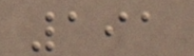191
